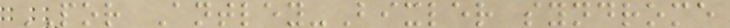POR Antley-Bixler syndrome
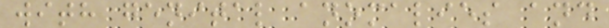with genital anomalies and
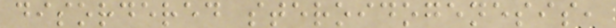disordered steroidogenesis,
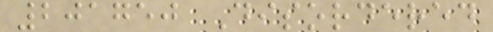201750 Disordered
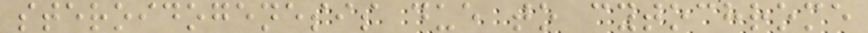steroidogenesis due to cytochrome
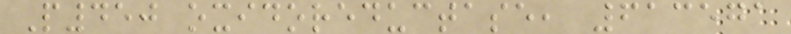P450 oxidoreductase, 613571
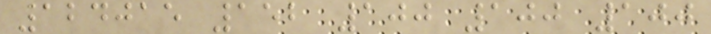124015 152 100 100 100
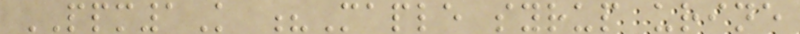PPM1K ?Maple syrup urine
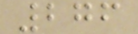276
